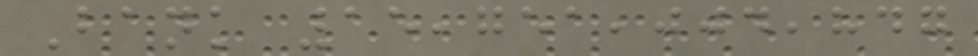Bank 15,751,004,847
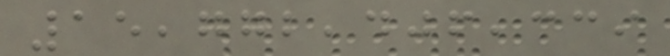15,772,406,339
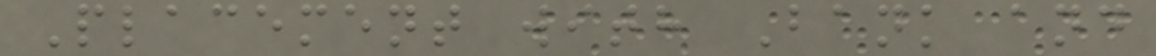Placement with Bank and
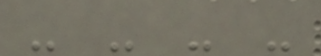- - - -
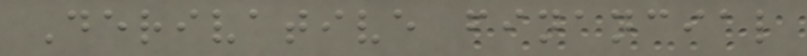Derivative financial
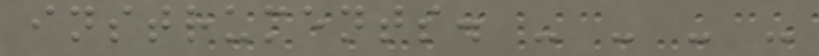instruments. - - - -
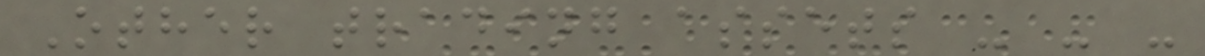Other trading assets - - -
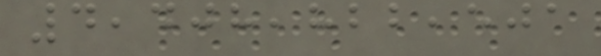4,408,822,501
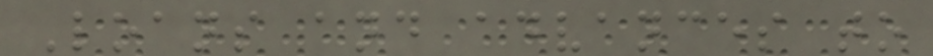Loans and advances to
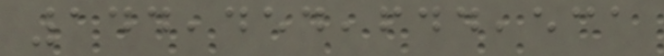144,454,644,531
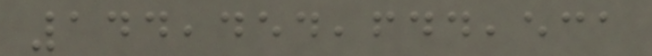144,454,644,531
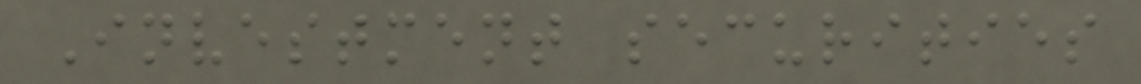Investment securities
